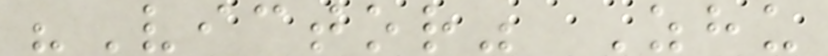"Victor" Zhu
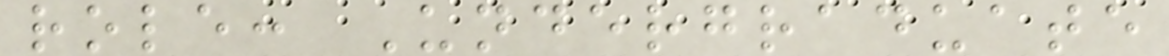role: Undergraduate
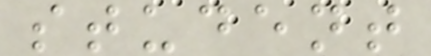student
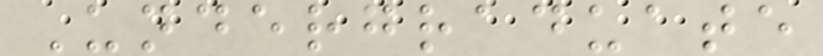Undergraduate
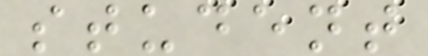student
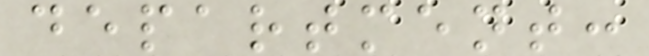department:
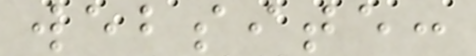website:
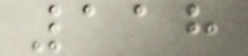118
